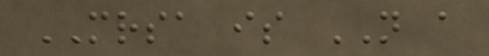MRSA is NOT a
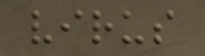virus
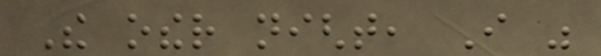The other night, I was
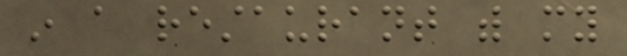in a restaurant with my
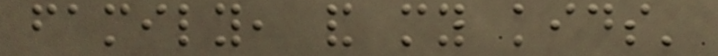family, and my kids'
